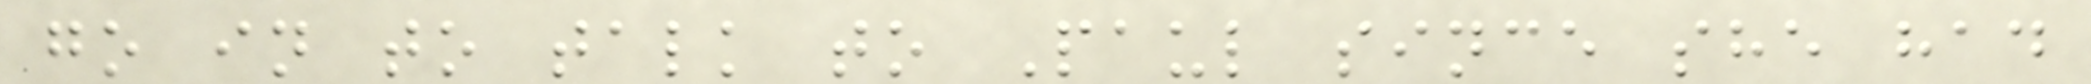go in to talk to Paul since she had
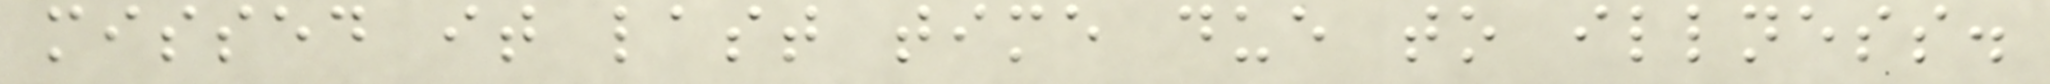missed it last time due to illness.
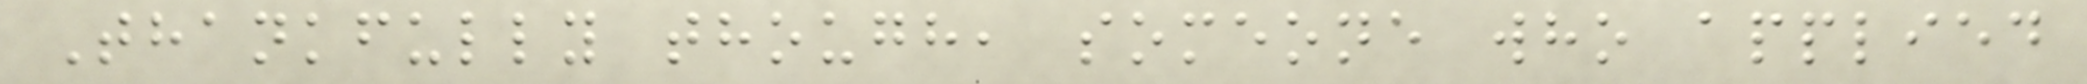Thankfully though, someone who applied
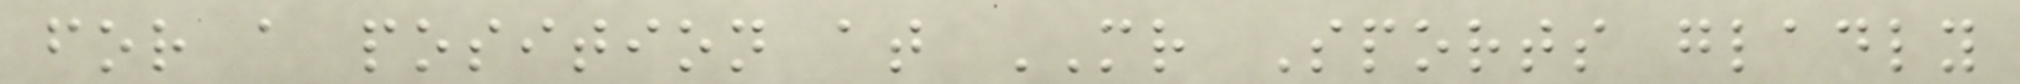for a position at MR Sports gladly
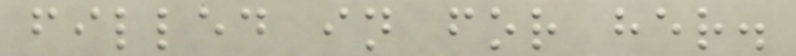filled in for her.
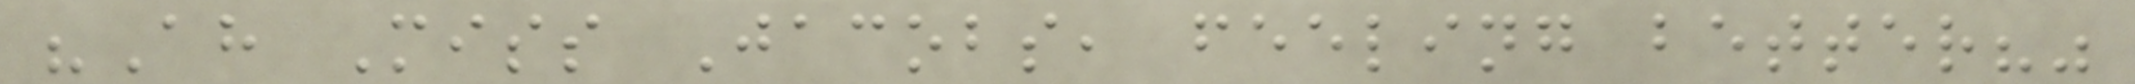"Ah Miss Jacobs, feeling better?"
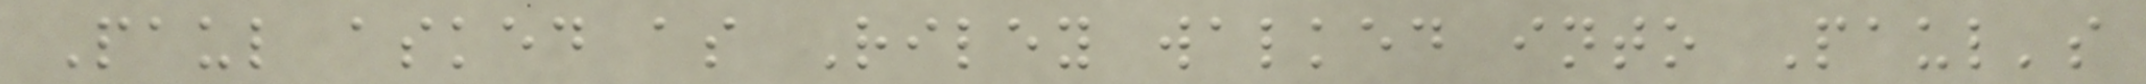Paul asked as Riley walked into Paul's
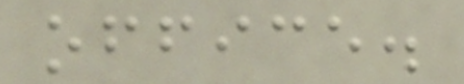office.
